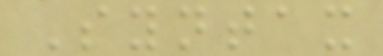Syntax
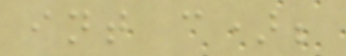int c);
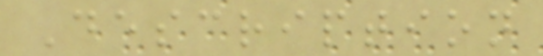Description
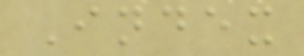Index
